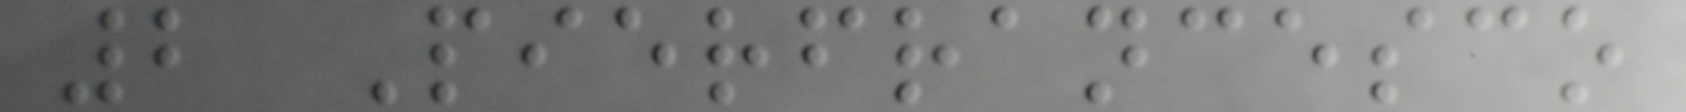2 Pierfrancesco
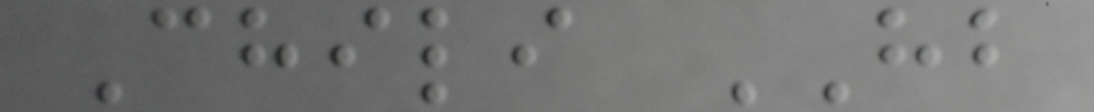Chili HB
